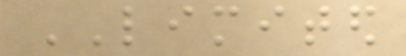LIMITED
